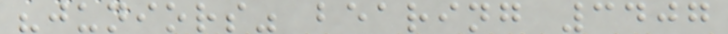"juniors" bearing 3407
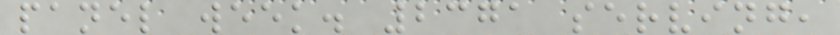panel week. 2371 serving,
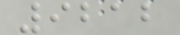9212
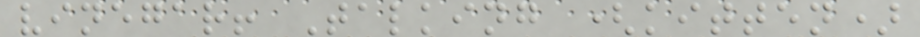vinegar! Talking (kitten)
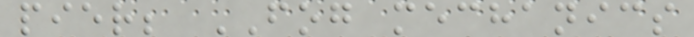pier; FOG mechanics
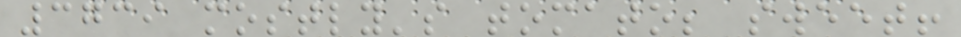3739 mostly's tomato; sweet!
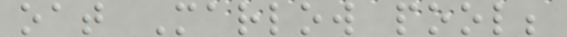oat Marlow pool;
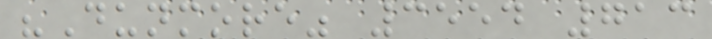"Dunmore" 3554 713
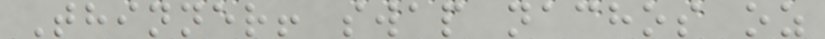Thinner! swap nachos oz
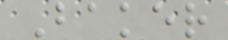Baker
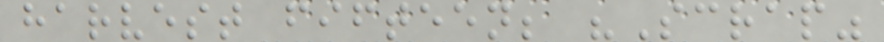harvest fifteen; "Scrap"
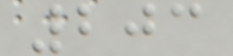203
